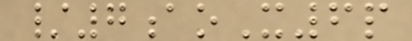/7aoX6p
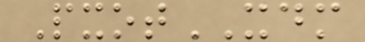PxotXDM
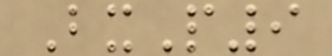BxP9
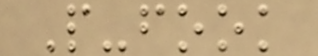P-fook
